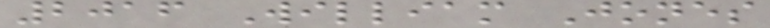2016 William Jones
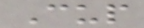Cup
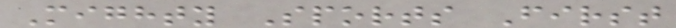Mighty Sports First
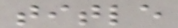title
